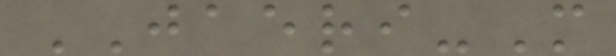JAERI-M
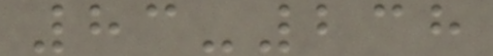83-238
